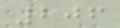206
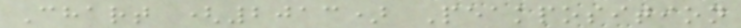Chart (2013) Peakposition
